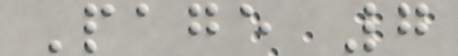Page 7
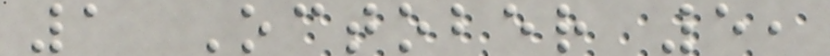1 October 5,
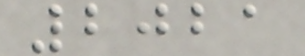2021
